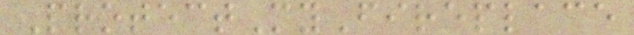ProtectMyFireplace
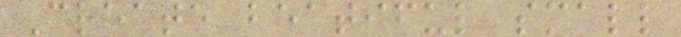Create beatiful small
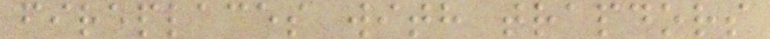fireplaces with trapdors
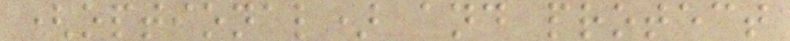(optional) and protect
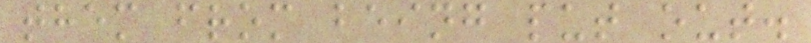them from being put out.
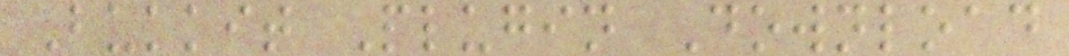Bukkit Plugin Download
